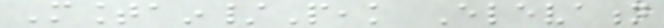Mountain/Peak Elevation
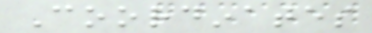Coordinates
